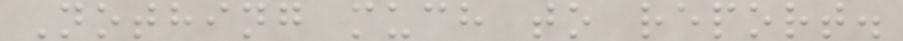Nothing much to report.
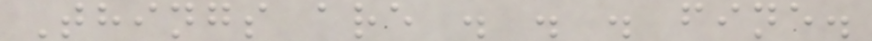Things are . . . fine.
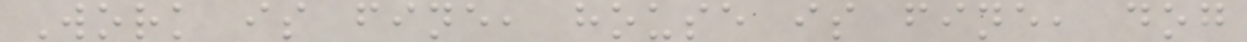Work is fine, house is fine, dog
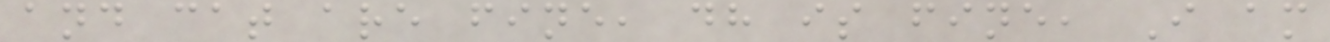and cat are fine, dh is fine, I am
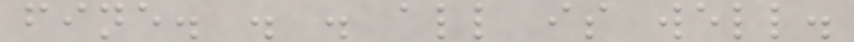fine. . . all is well.
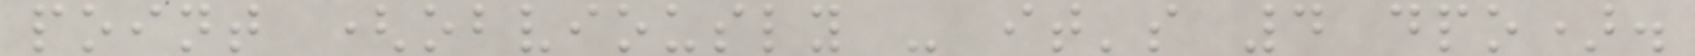point (obviously - it's 4 dpo).
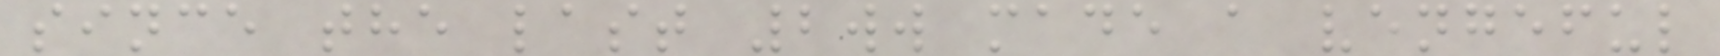since the last 2ww made a vengeful
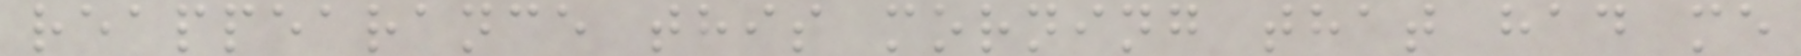reappearance this morning that had me
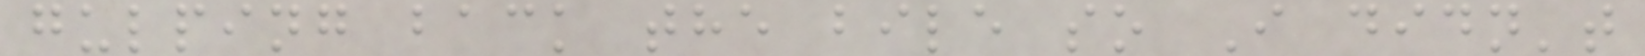gulping back the bile so I didn't
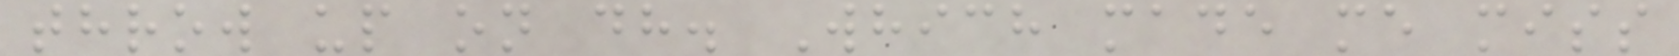throw up on dh. Which made me miss
